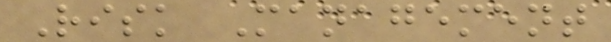Risk Management
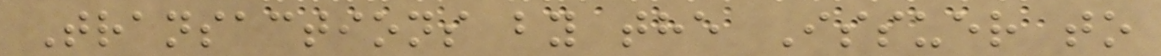Transactions by the Issuer to
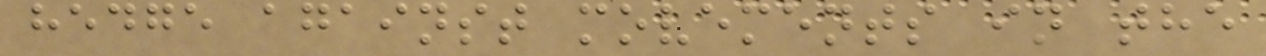hedge against movements in the
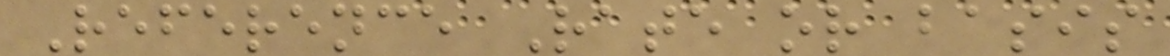Reference Rate or basis
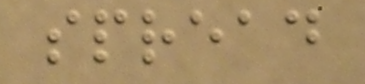spread
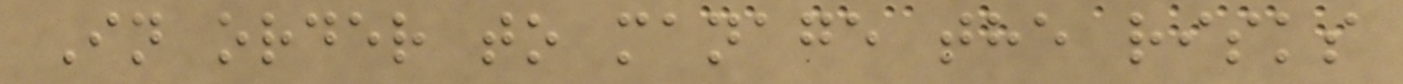In order to manage the risks
